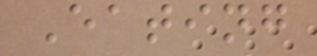Eating
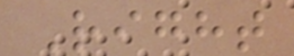Right
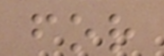for
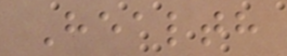Health
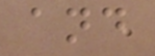and
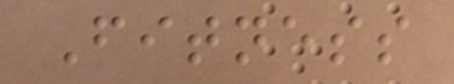Fitness
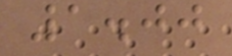1.00
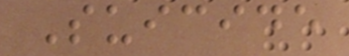Suicide
